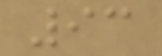93
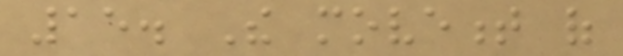15. The movement of
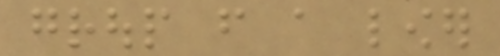group from a lower
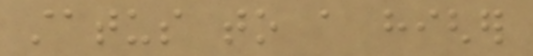status to a higher
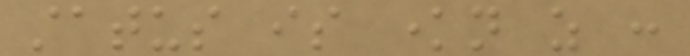status is known as :
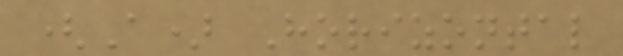(A) Horizontal
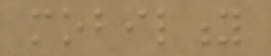mobility
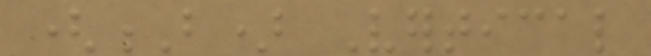(B) Vertical
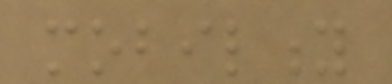mobility
